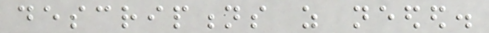descriptions as needed.
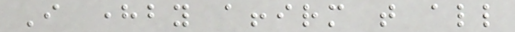I hereby affirm that all
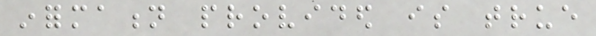information provided is true
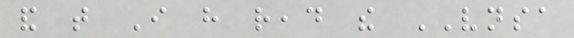and that I have read the VNSA
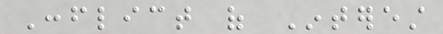Conflict of Interest
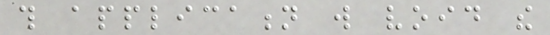this application will void the
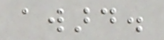award.
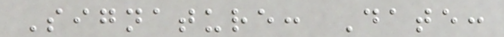Signature: Date:
